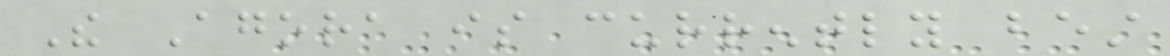The Agora is currently best
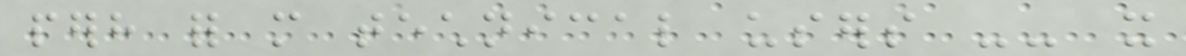perhaps for more technical users -- it
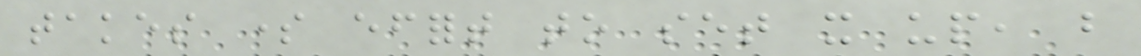takes some effort to set it up, but
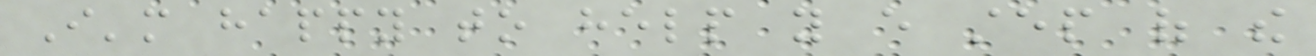I'm happy to help you every step of the
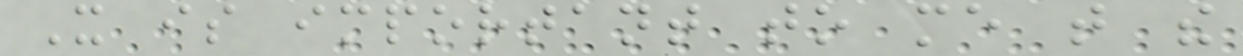It is important to me that the
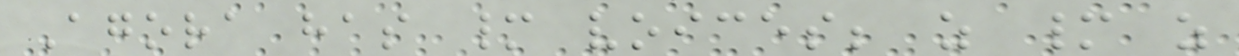Agora has many voices; as many as
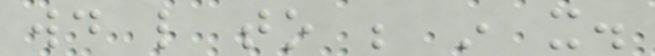would like to be in it.
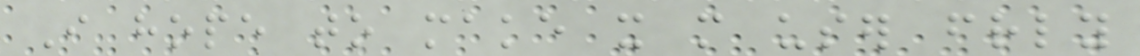I hope to make it more user friendly
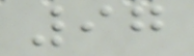97
